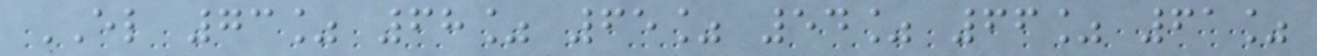EL 73% 68% 65% 54% 66% 61%
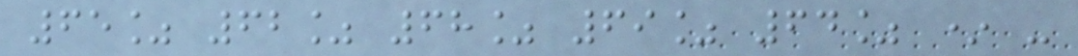65% 62% 68% 69% 64% * -
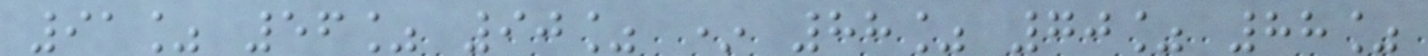91% 56% 90% * 88% 70% 88%
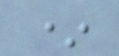*
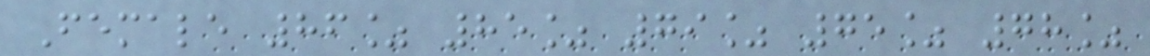Female 86% 85% 79% 75% 78%
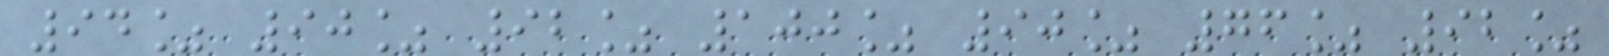94% 90% 92% 100% 90% 76% 92%
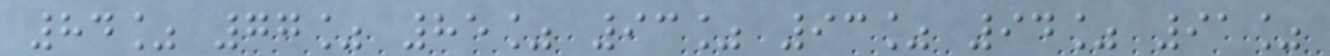84% 77% 85% 93% 93% 94% 91%
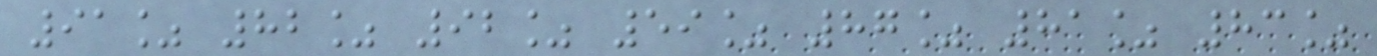91% 82% 92% 59% 87% 81% 83%
